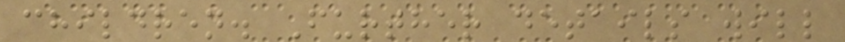children. Further details will
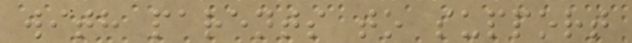with parents to support
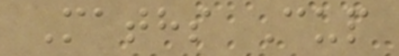Maths Cup
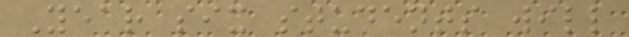Year six students will
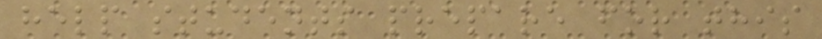help students prepare for this
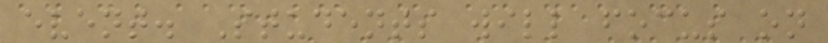event. Students will focus on
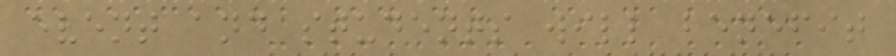event and students will benefit
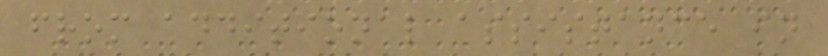from additional assistance in
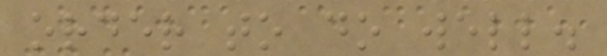order to do well.
